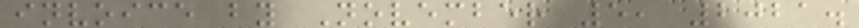invoice by November 5, 2021.
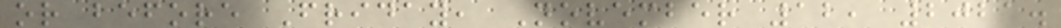or before Friday, November 12, 2021.
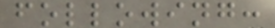following:
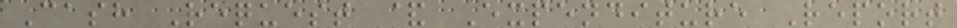Cash Request & Expenditure Report
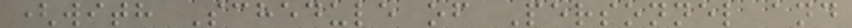(with Schedule of Personnel and
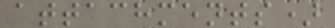attachments)
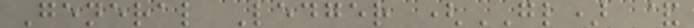General Ledger (GL) &
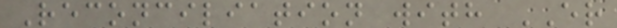Reconciliation with ER
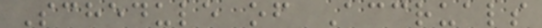Schedule of Accruals
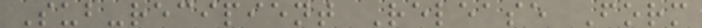Sub-recipient Release Form
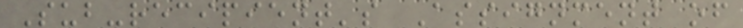Sub-recipient's Assignment of
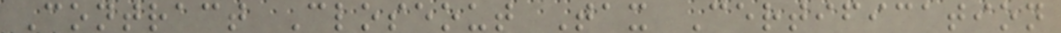Contract Closeout Tax Certification
